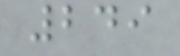249
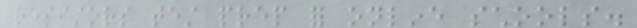resistors test prep for online schools.
